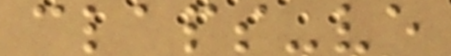claps-ve
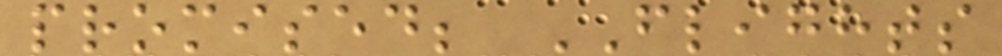promised; FLIGHTS
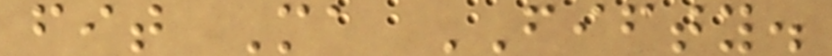fit Ma FIFTY.
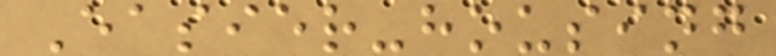Easier-housing
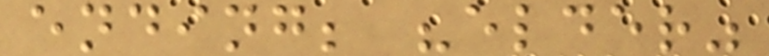ending; "elder"
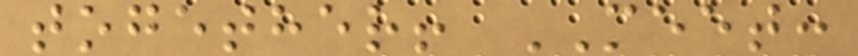together! MEET:
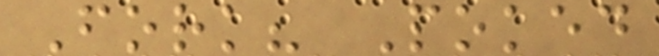Fork? Poked
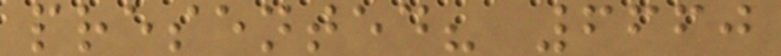presented? 6660
